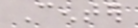Center
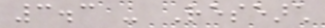3.3 - Research
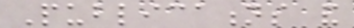Publications and
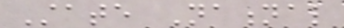State National
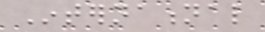International
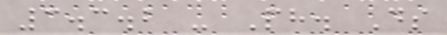3.3.2 - Ph. Ds
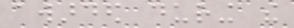awarded during the
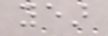year
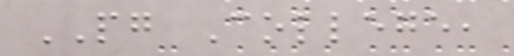PG College,
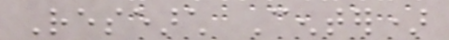Research Center)
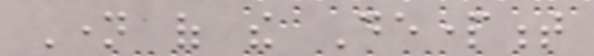Name of the Department
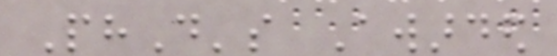PhD's Awarded
